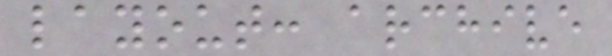layout: archive
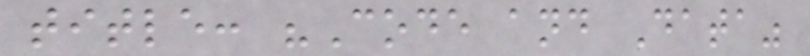title: "Code and Data"
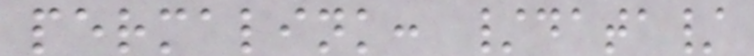permalink: /data/
